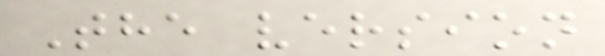The version
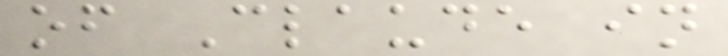of Claude in
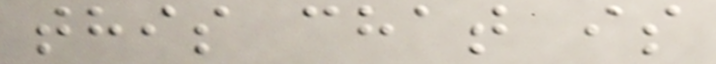this chat is
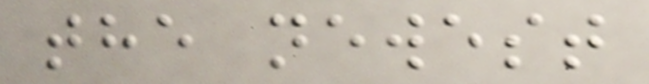the newest
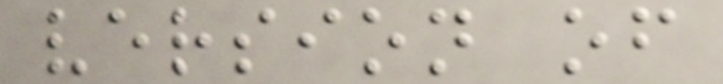version of
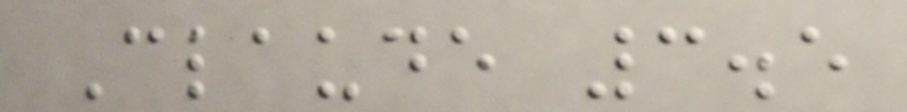Claude 3.5
